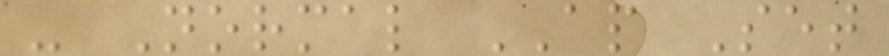- Normal AP Set
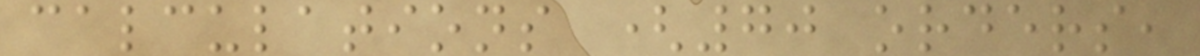calculations (70 orders,
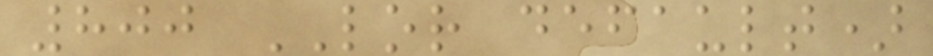800 LOR default)
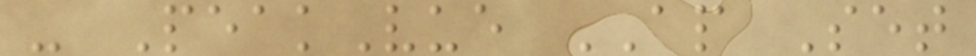- PeakVue AP Set
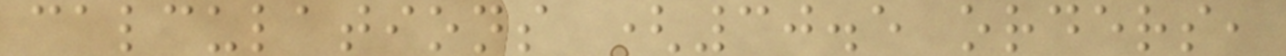calculations (30.5 orders,
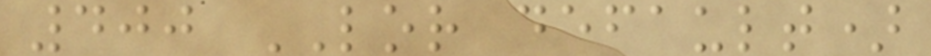400 LOR default)
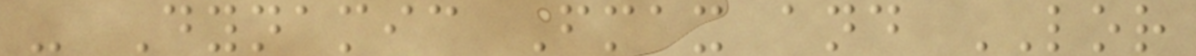- Dynamic Fmax and LOR
